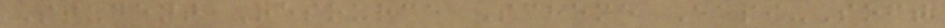Student Resource Scheme Easi-Soft
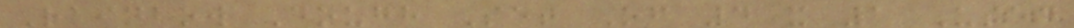Rainbow Dough Set Of 4 x 1 Used
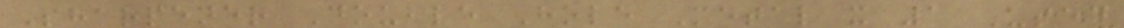Sharpener Double Hole Metal x 1 Used
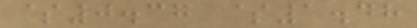$0.37 $1.48
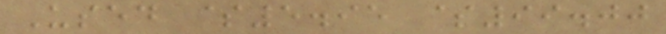Used $5.95 $99.00
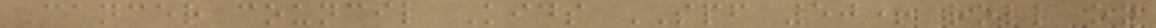Cancer council Kids SPF 50+ roll on
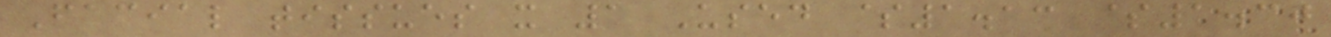Facial tissues x 1 Used $1.13 $1.30
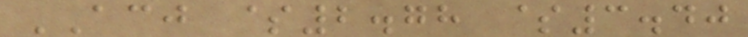ACJ $2.78 $3.40
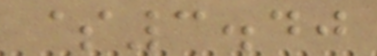$3.40
